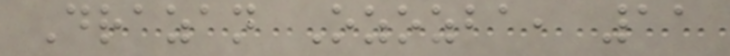Drazan Ozozba, 11
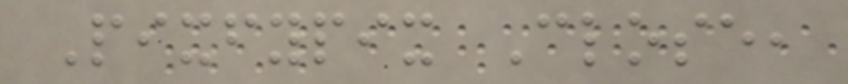Pixfypix Close,
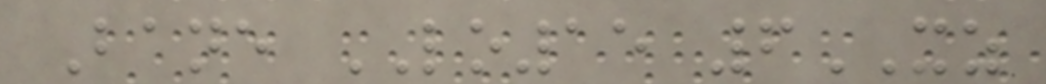Bane LO15 6XZ
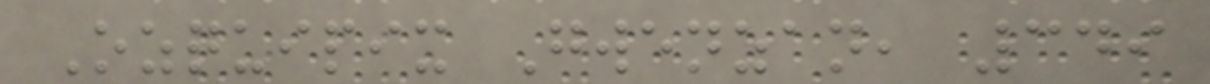Ozquipix Gwenzan, 349
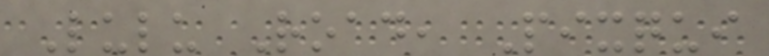Lulu Road, Pixqui
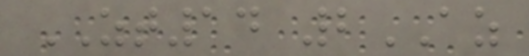ZT14 2AZ
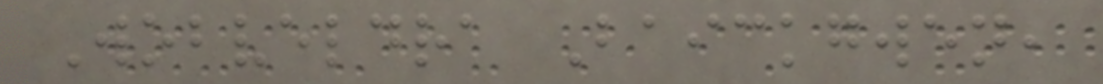Wobveldra Baickgwen,
